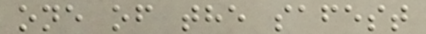one of the safest
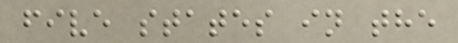five states in the
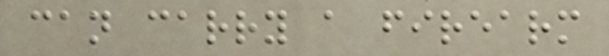can carry a firearm
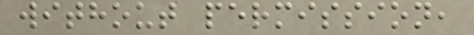without permission,
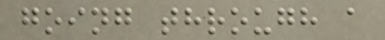going through a
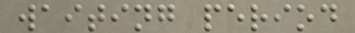waiting period
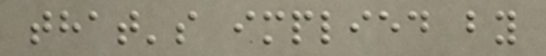that's implied by
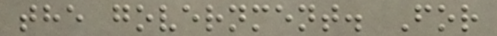the government. For
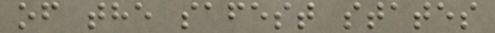of the safest states
